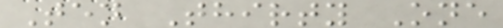Ten Thirty One
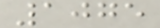1075
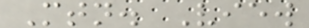Mtn. View
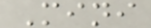Mini
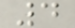4
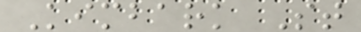Kimbark St
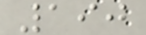190
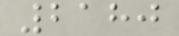2180
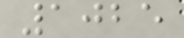1025
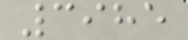3985
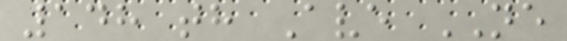148 th Ave NE
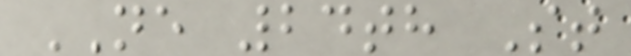NE 24th St
